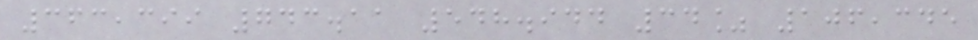363,399 743.11 548.944 34% 106,345
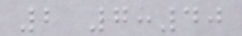2 7:40
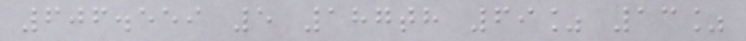606.559 5 187th 69% 13%
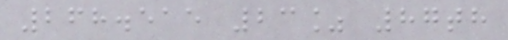268.515 23% 87th
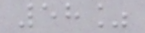58%
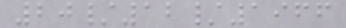20/12/1966
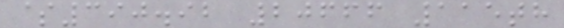$390.92 20666 115th
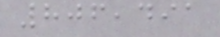806,491
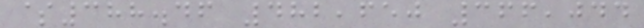$388.46 482,650 366,044
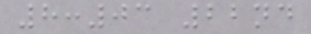8:03 22nd
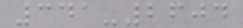341-2604
